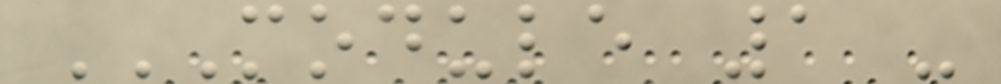MODULE 1 -
